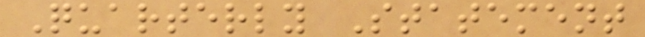Quarterly Statement
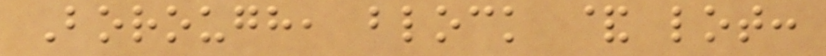Borough, block & lot:
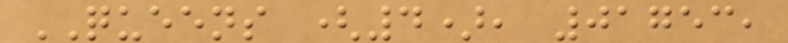QUEENS (4), 01753,
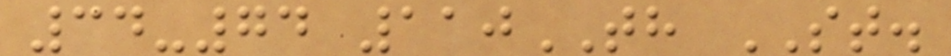34-74 110TH ST.
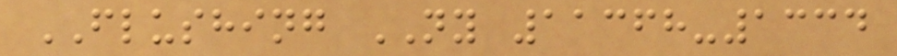FLUSHING NY 11368-1334
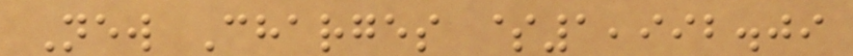New Charges $1,992.09
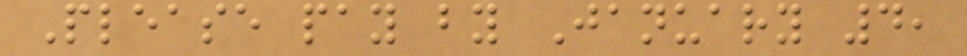Please pay by January 4,
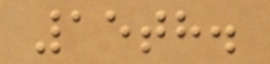15th.
